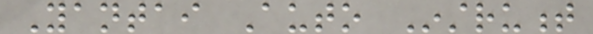Yantai Auto Instrument
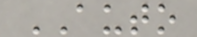AUTO
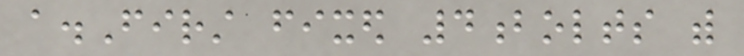a.First fixed 4bolts with
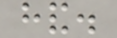hand.
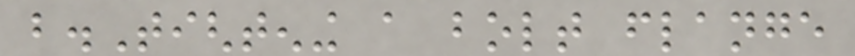b.Tightening a bolt flange
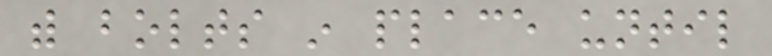with bolts in place until
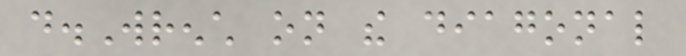d.Wrench on the diagonal
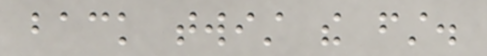back twist the first.
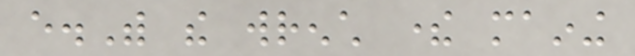e.With the wrench there maining
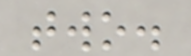two.
